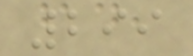299
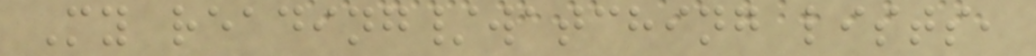My reading/watching lists,
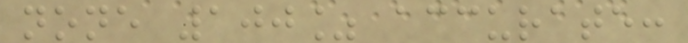none 100% accurate:
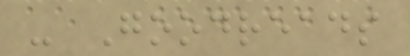- Goodreads
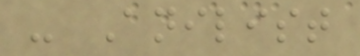- Anilist
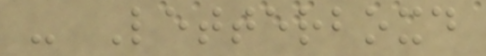- Letterboxd
